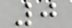0
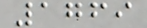1769
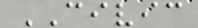CIVIC
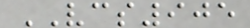VCS905
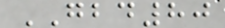GBD80
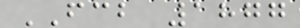FCB 1877
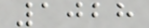1028
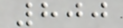800
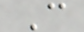C
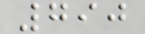790
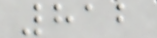812
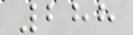288
